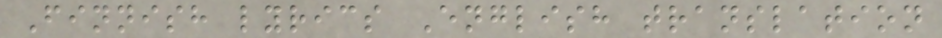Finnish lyrics English translation
